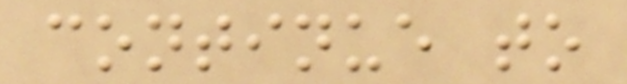continue to
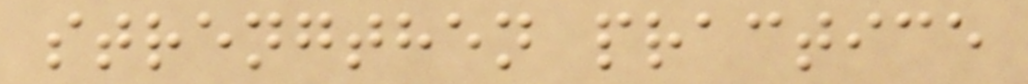strengthen practice
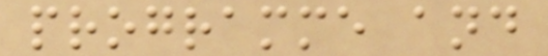programme and
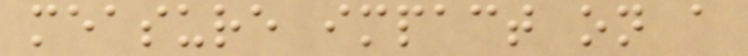measure impact on a
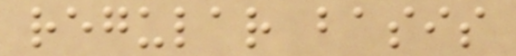regular basis
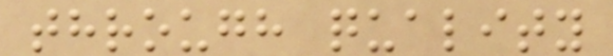through quality
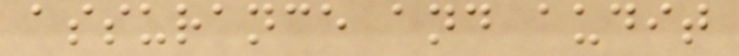assurance and audit
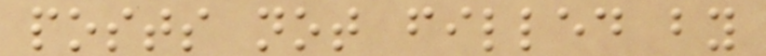posts not filled by
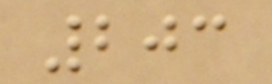203
